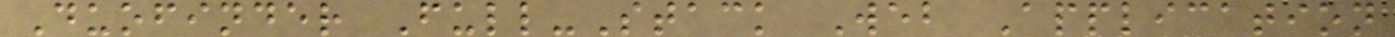Duofinder Full-Stack Web Application
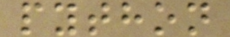python
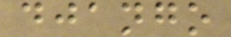django
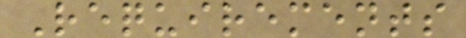Requirements
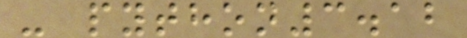- python3.12
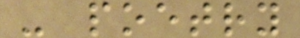- poetry
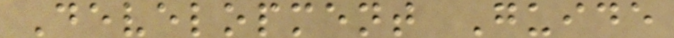Development Guide
